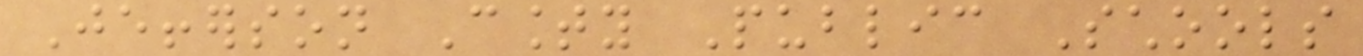Jefferson County Public Schools
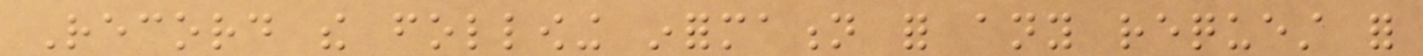Record the following information for any request for
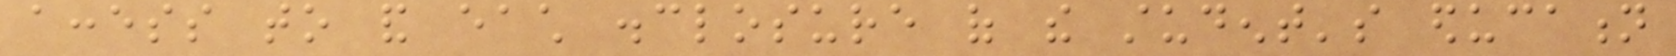access to and each disclosure of the student's education
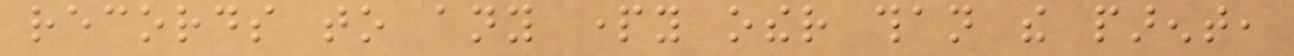records to any party other than the parent,
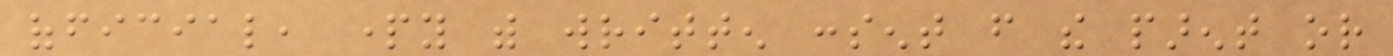official, party with written consent from the parent or
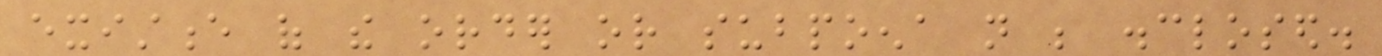existence of the order or subpoena not be disclosed.
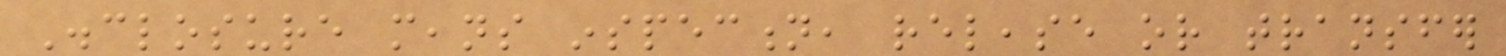Disclosure means inspection, release or transfer
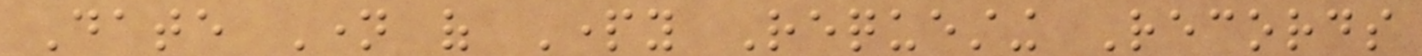Date Name of Party Requesting Records
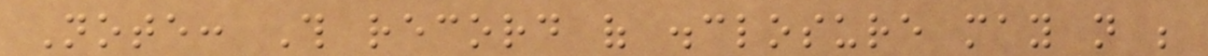Note: This record of disclosure may not be
